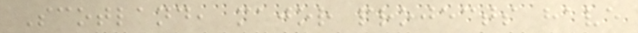Scotland, major projects have
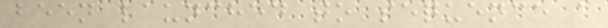been launched to sequence a
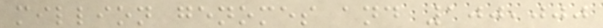million genomes and 100,000
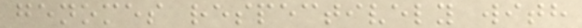genomes respectively with
